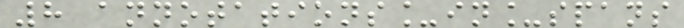8 annotations_in_spans
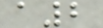a2
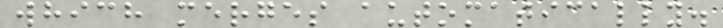which merges automatically.
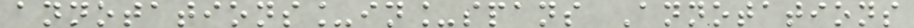annotations_in_spans Annotations
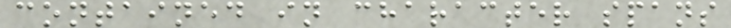contained in character spans
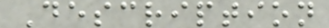Description
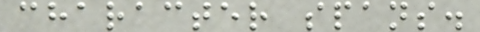character spans.
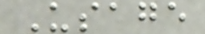Usage
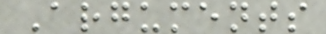Arguments
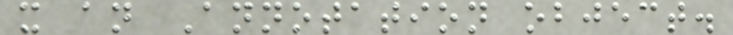x an Annotation object.
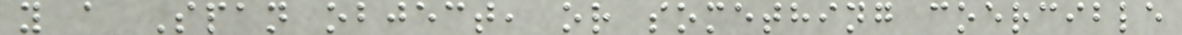y a Span object, or something coercible
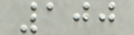100
